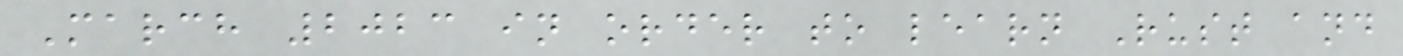March 2023 in order to learn Rust and
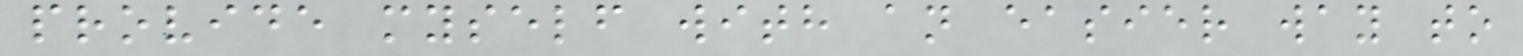provide myself with an easier way to
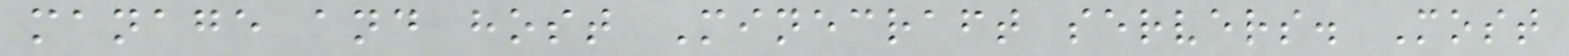manage and host Minecraft servers. Most
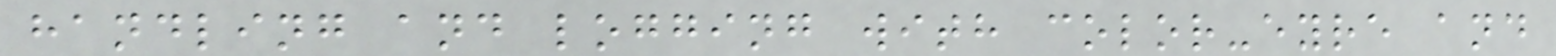handling and logging with color-eyre and
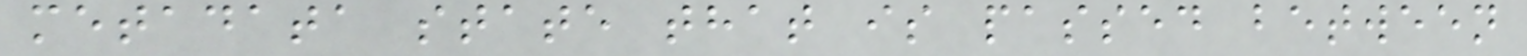metadata state that is passed between
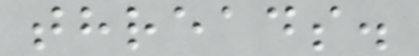threads.
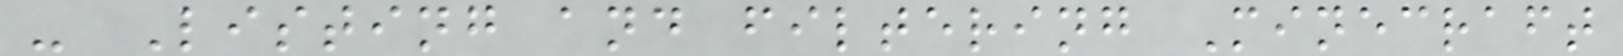- Listing and filtering Minecraft
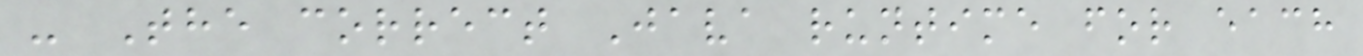- The correct Java runtime for each
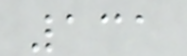131
